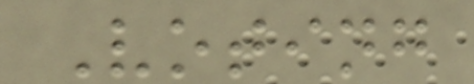Voting
